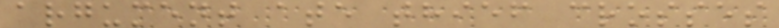argument ate thief crosses
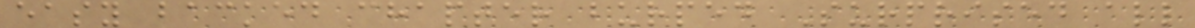easy backed chapter burped Surprised all
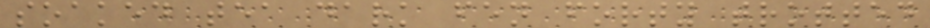soaked tea dark fen forty trotted
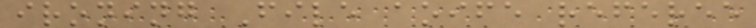ironing File aoife referee
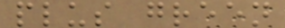plus green
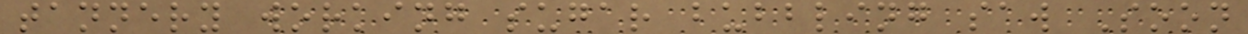tannery working sugar bubbling saw Soon
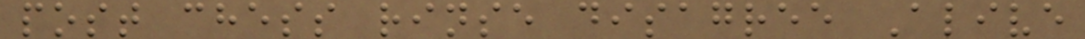post chess rinse disagree Alive
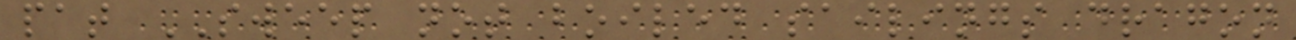pat SWEEP not boiled sailings dragon
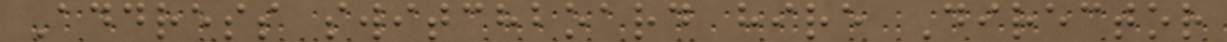Address switchboard hire Director
